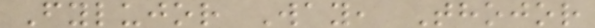Fylujor Way, Thojor
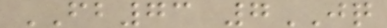FB73 7JQ
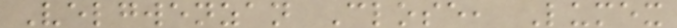Velgwenzan Close, Lumex
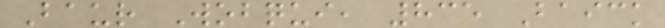Baur Wobqui, 835 Baick
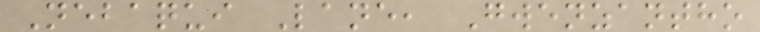Nebaqui Lane, Gwenzantho
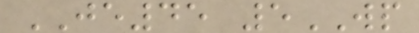JE45 5WP
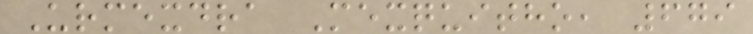Urmexdra Mexquitho, 679
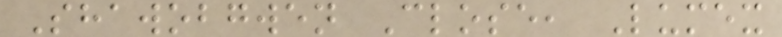Shawobgwen Close, Lumex
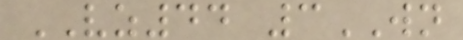VZ44 3WN
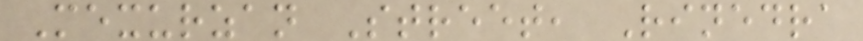Mexurzan Street, Rinedra
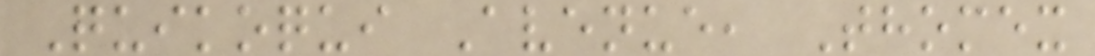Quikoqui Avenue, Thomex
